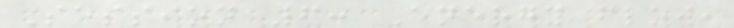Session 6: Energy flow,
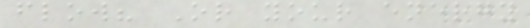flow? Or your energy
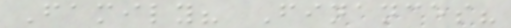Family? Finances?
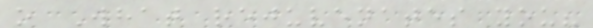o What rejuvenates you?
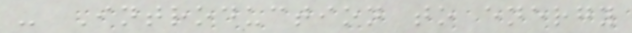- Introduction to energy
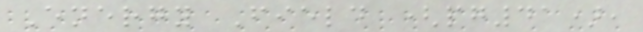Energy Field (pg41),
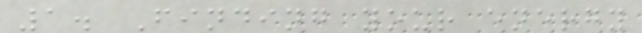1. Finding your energy
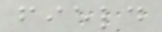field
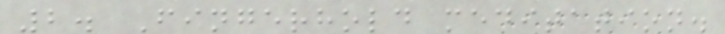2. Fingerhold meditation.
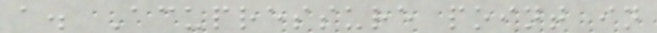a. Acupressure point in
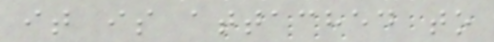it is attached to
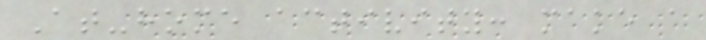At-home activity: make a
